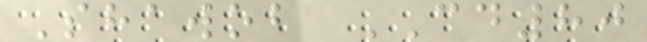Shawob CD80
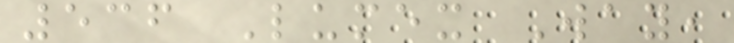536 Lumex Way,
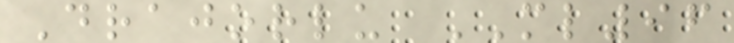Drajorlu ML96
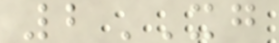2XG
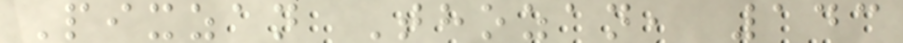Pixzan Thozan, 143
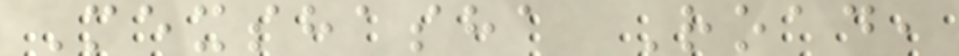Mexshasha Road,
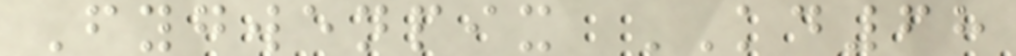Fygwenpix KD68
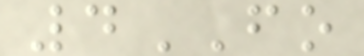4FO
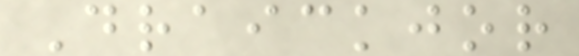Draickjor
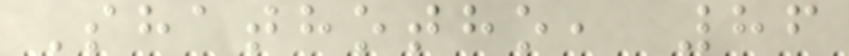Shathotho, 86
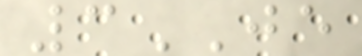3JE
